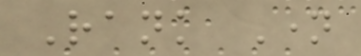Rank Name
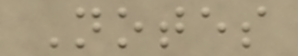Notes
